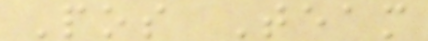Pos Team
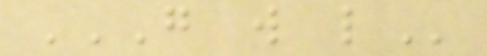G W L
